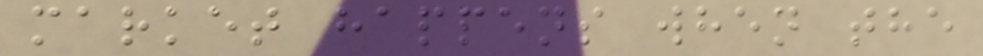market happens when the
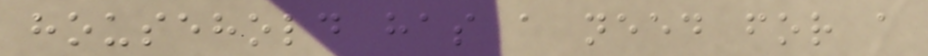household has a need for a
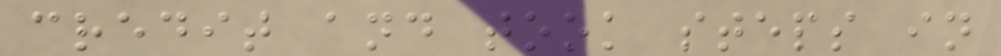credit and took steps in
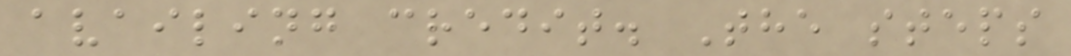availing credit. The steps
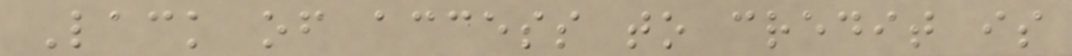Lack of access to credit is
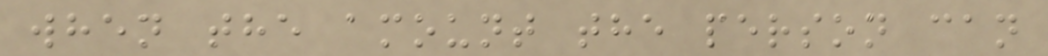when the amount the person can
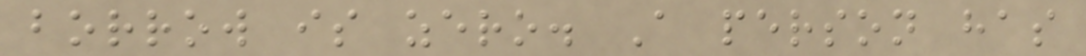borrow is zero. A person has
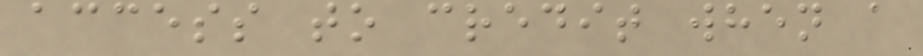access to credit when a
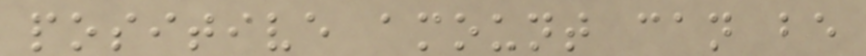positive amount can be
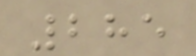285
